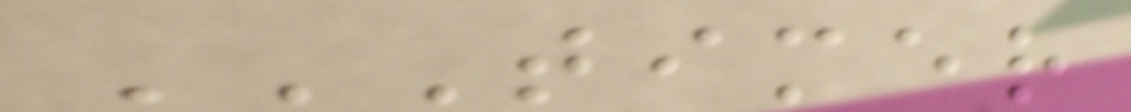TIMER
